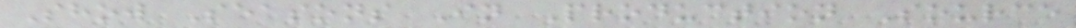Show Seasons In Production Source
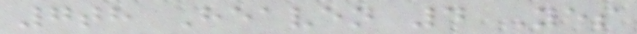7th Heaven 4 Yes
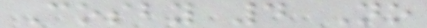Cosby 4 No
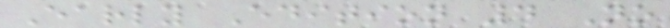Early Edition 4 No
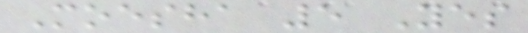Moesha 5 Yes
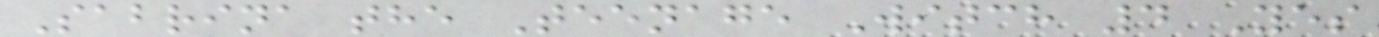Sabrina the Teenage Witch 4 Yes
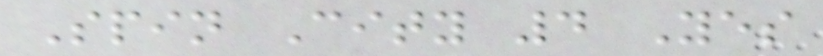Spin City 4 Yes
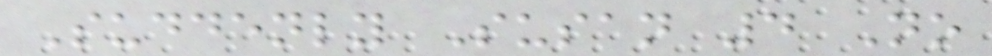Suddenly Susan 4 No
